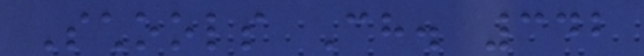Schools Ch. 342
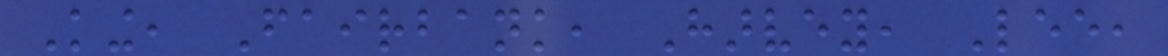King, Fairbank, Harvey, Lee,
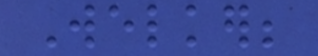Welker;
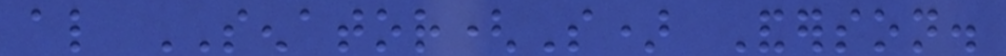also SENATOR(S) Anderson.
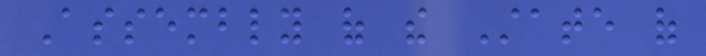Assembly of the State of
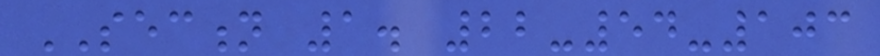SECTION 1. 22-54-103
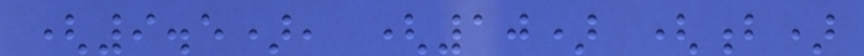(9.5), (10) (b)
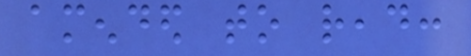amended to read:
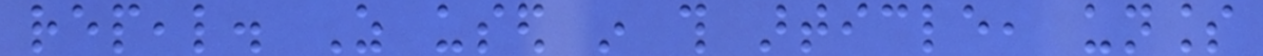repeal. As used in this article, unless
